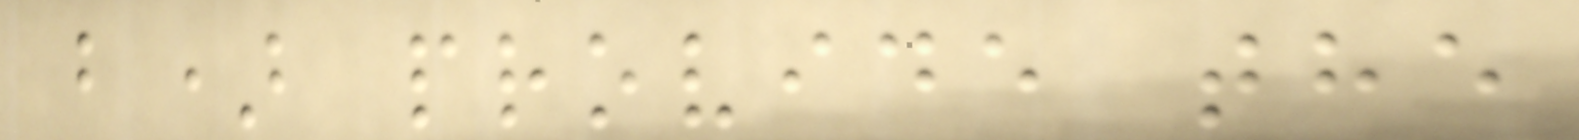b) provide the
